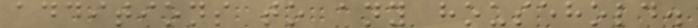additions to any household.
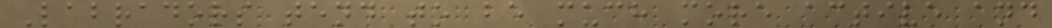Labradors tend to be much more active and
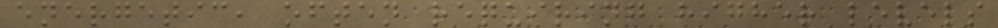energetic, often requiring higher levels
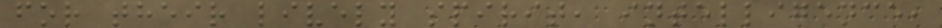for their lively spirit, intelligence,
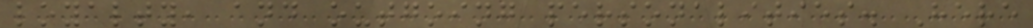loyalty, and outgoing personalities. Here
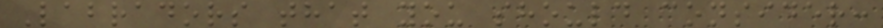Labradors that you should consider:
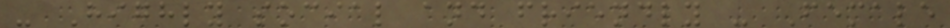- Highly social and friendly - Female
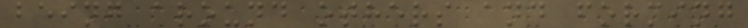being around others and forming
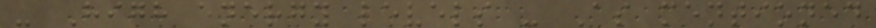- High energy levels - As mentioned
